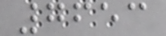7653
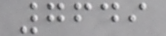7649
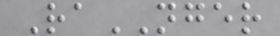RaNGER
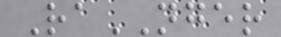RaNGER
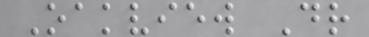Oakview Dr
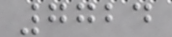7724
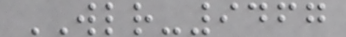WLR-9467
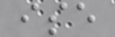ise
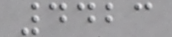4423
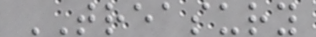TREASURY
